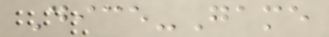Dice-Game
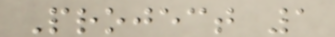Project 1
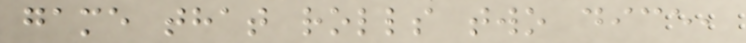game that rolls two dice,
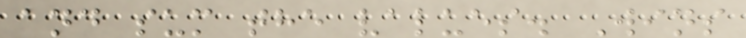and sum the values. Wins
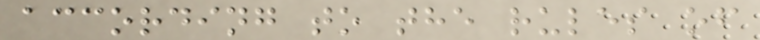according to the rules of
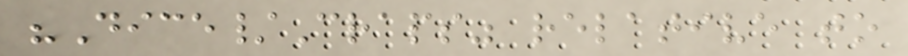"Dice/Craps" relative to
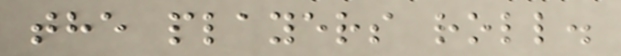the players roll.
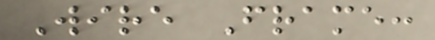Wire Frame:
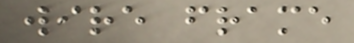wire frame
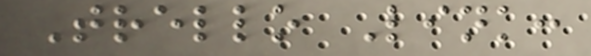Trello Link:
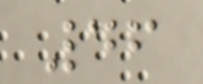46
